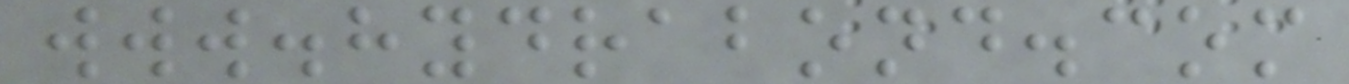www.hydrabond.com
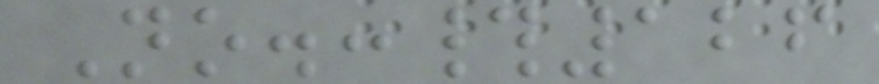No.:#126
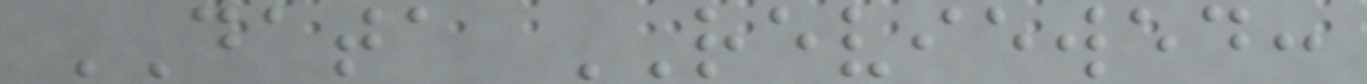DATA REVIEWED:
